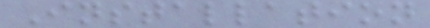Installation
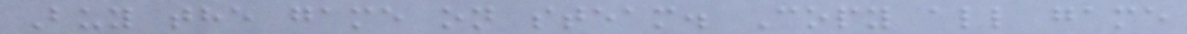Buy the game on steam. Copy all game
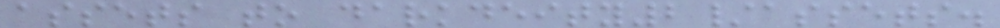assets to darkdeity2/assets.
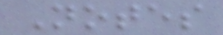Notes
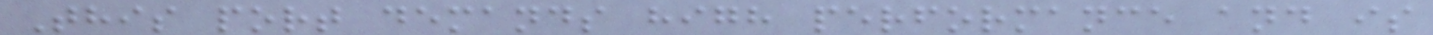This port demands high performance and is
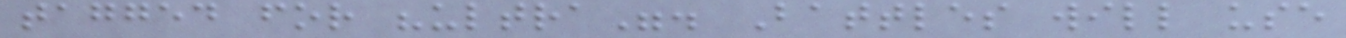tagged for "ultra". Battles will use
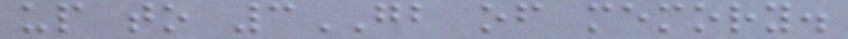up to 3GB of memory.
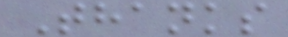Thanks
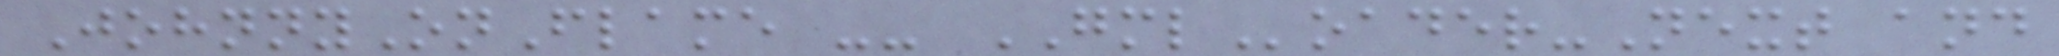JohnnyOnFlame -- GMLoader-Next and
